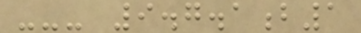--- 9.7.1b1
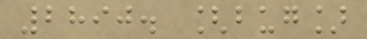2890. [bug]
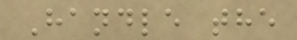Handle the
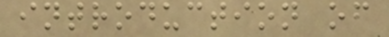introduction of
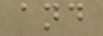and
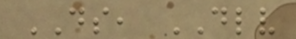DS, DLV
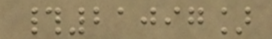#21097]
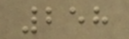258
